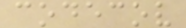codecov
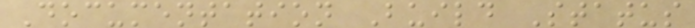Documentation Build Status
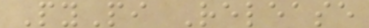PyPi Release
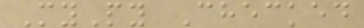MyPy Checked
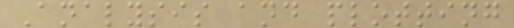Analysis and plotting
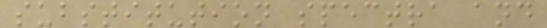substitution spectra and
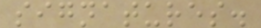signatures.
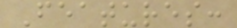Features:
